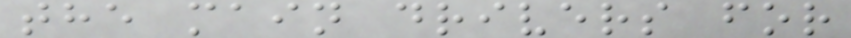the main drivers for
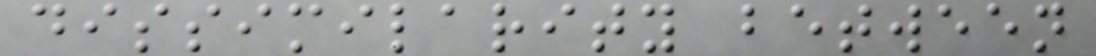dissimilarity between
